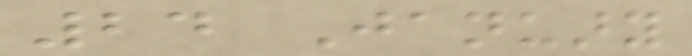24 January
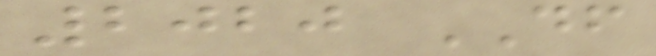2020 DF
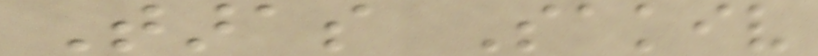Taras Sakiv
